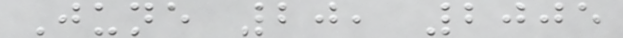June 20, 2005
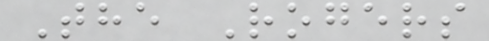The Rogers
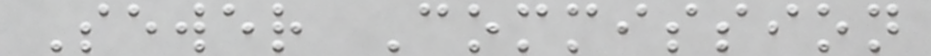Sewer Commission
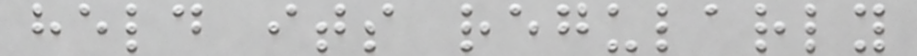held its regularly
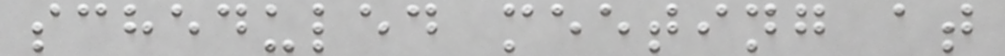scheduled meeting at
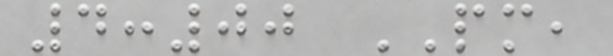4:00 PM,
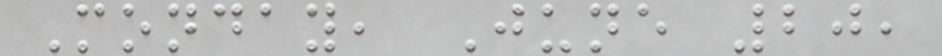Monday, June 20,
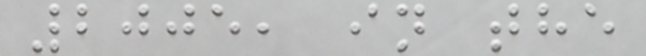2005, in the
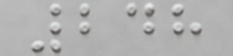248
